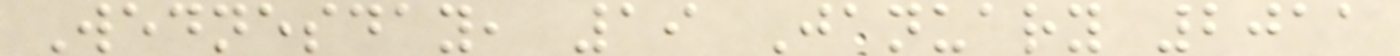Wednesday, 19 January 2011
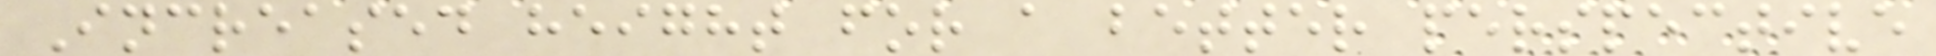Increased height for a better perspective
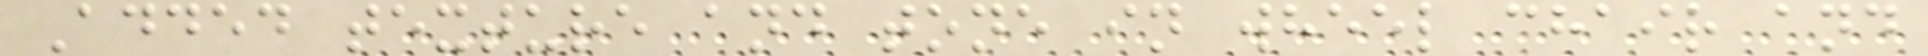Added texture and tone in wheel chair and
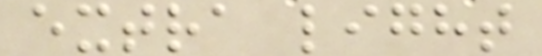extra light
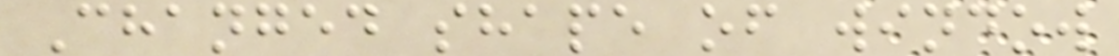Changed shape of window
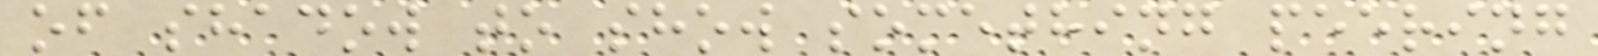of shadow to show something peering
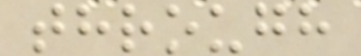through
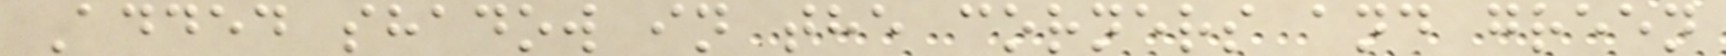Added shadow in the corners and green
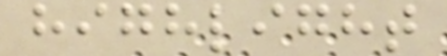highlight
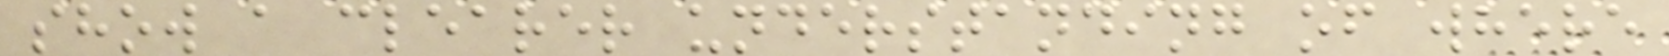show a clearer understanding of where
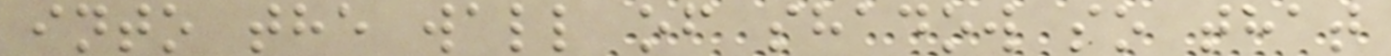into the wall of shadow so that
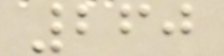260
